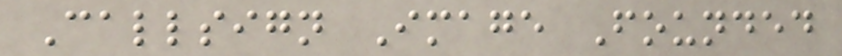Callsign Image Founded
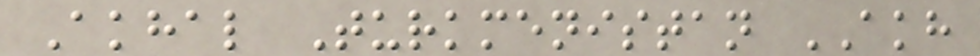Akhal Turkmenistan AKH
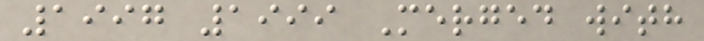1997 1999 Merged with
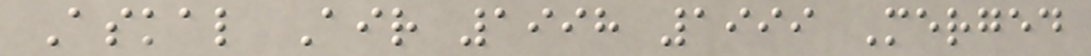Askal Air 1998 1999 Merged
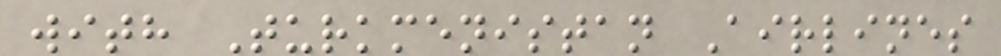with Turkmenistan Airlines
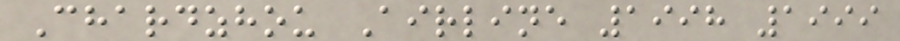Chardzhou Airline 1998 1999
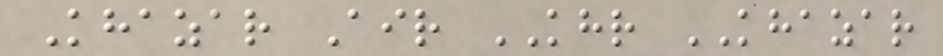Khazar Air KHR KHAZAR
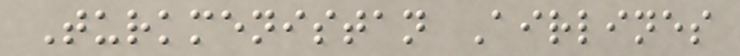Turkmenistan Airlines
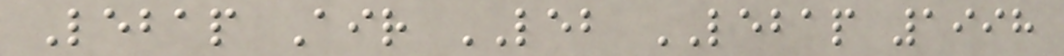Lebap Air LEB LEBAP 1998
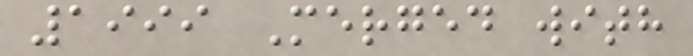1999 Merged with
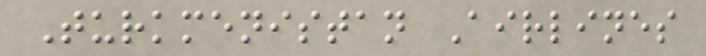Turkmenistan Airlines
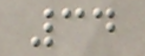34
